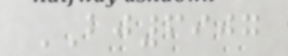BJ6907
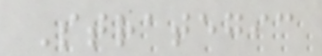Strategic
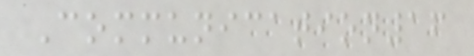Communication16
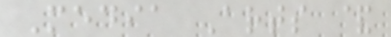Media Arts &
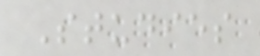Studies
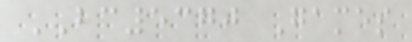BC5370 Games
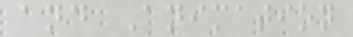and Animation
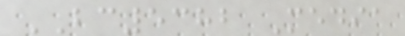BC5382 Media
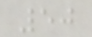50
